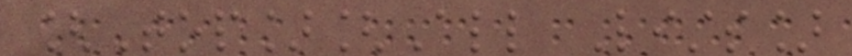[Top][All Lists]
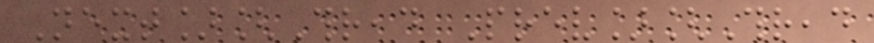Next][Thread Prev][Thread
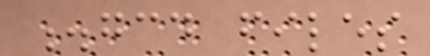.gcd files
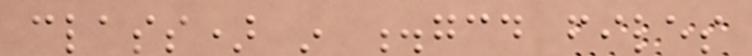class) in .gcd files
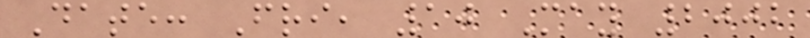Date: Fri, 10 May 2002
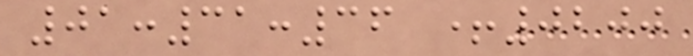01:31:36 +0200
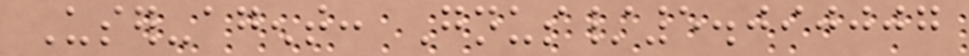User-agent: Gnus/5.090007
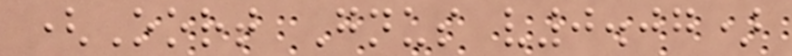(Oort Gnus v0.07)
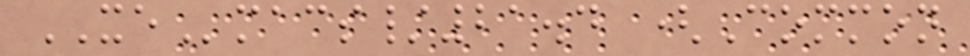XEmacs/21.4 (Common
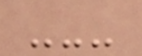---
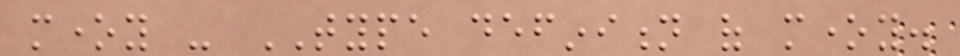money - TYPE definition of money.
